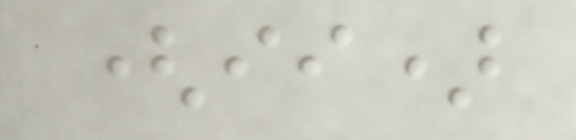(ii)
